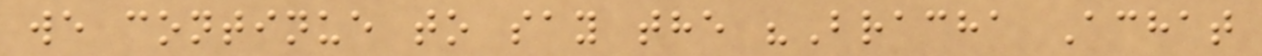we continue to say the "Bracha Achat
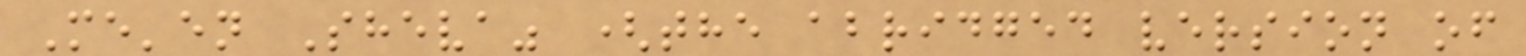Me'en Sheva" (the abridged version of
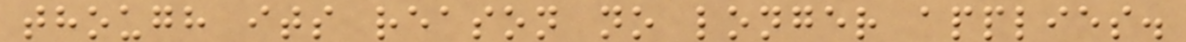though its reason no longer applies.
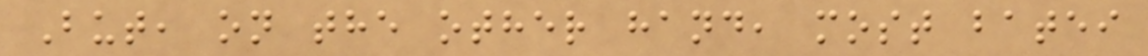But, on the other hand, most batei
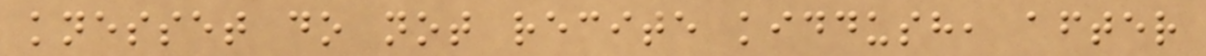knesset do not recite kiddush, after
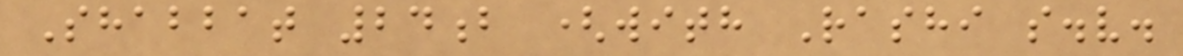Shabbat 24b (with Rashi s.v.
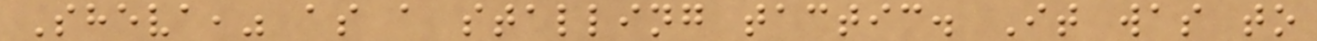Sheva," as a stalling tactic. It was to
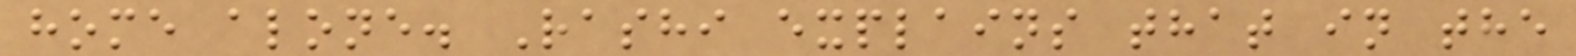home alone. Rashi explains that in the
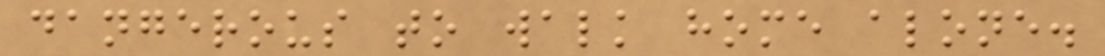dangerous to walk home alone.
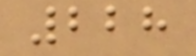228
